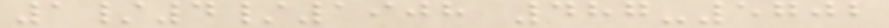1/4/1908 487-5702
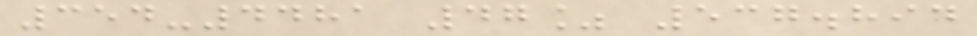354-4481 47% 537.894
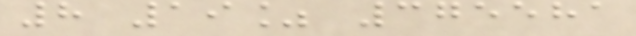8 19% 375581
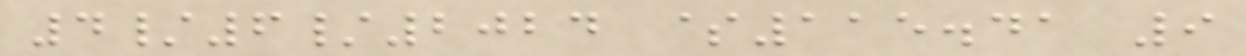4/6/2024 $115.41 9
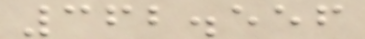362.556
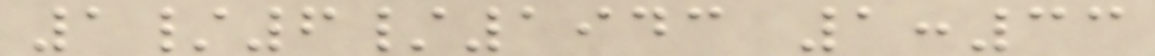1/6/1943 1:33
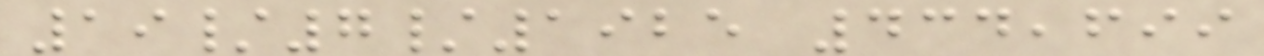19/7/1925 434,699
